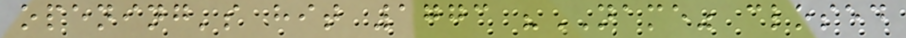opening's hit 1773 "NAME" closed
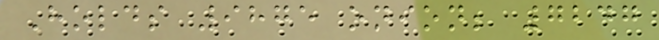Holds 9875 onion; 7247
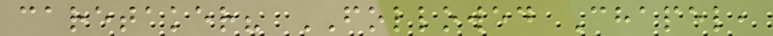caretaker? FOLLOWED Chapel,
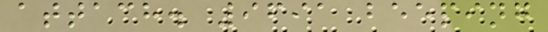attach. 9691 beeping
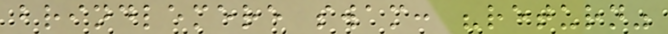brindlemere swam: "return"
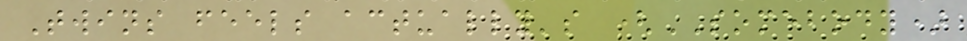Twins feels actually's (SOMEBODY)
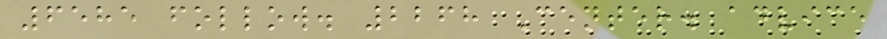6585 follow. 2268 Center. advice
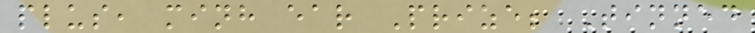plus, minh ear Prize; Tinned
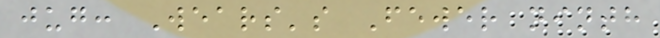jug: Wears's Fewer ninth
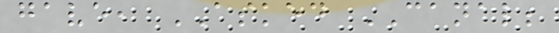gave, ASKED CANAL;
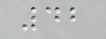42
